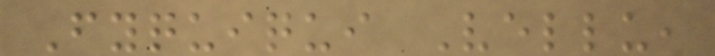Fyquiqui Vellu,
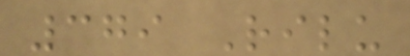379 Rilu
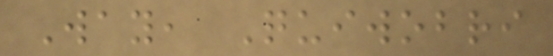Way, Quiwobri
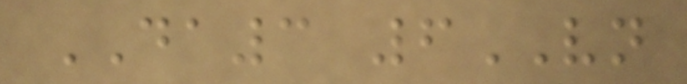DA3 6VN
